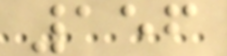156
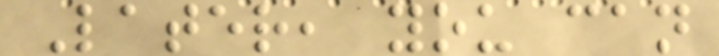Later, you can
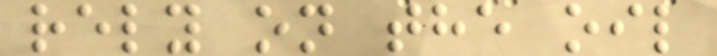rely on the oil
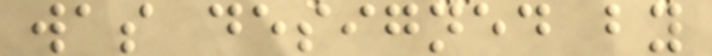was designed by
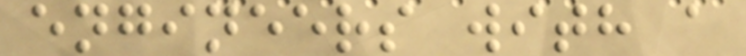engineers with a
